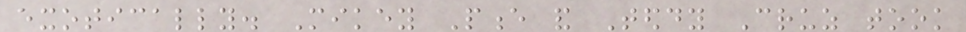exotically. Mikey Pence and Teddy Cruz took
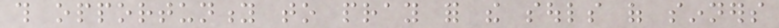this opportunity to pray for the souls of sinners
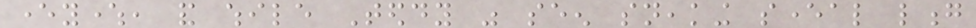everywhere, and while Teddy was seen sneaking several long
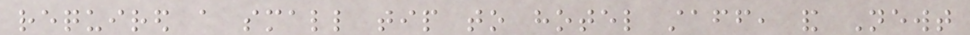required a small tip to hotel staff, and Newt
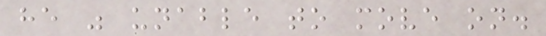he was unable to move on.
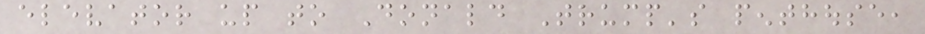elevator up to Donald Trump's penthouse,
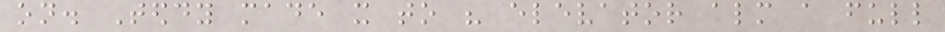on. Teddy made it to his elevator almost a full
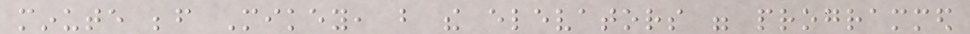minute before Mikey, but the elevators were programmed
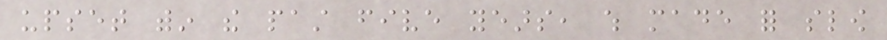upset within the past five years, which made for slow
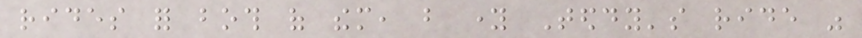rides for both of them, but young Teddy's ride was
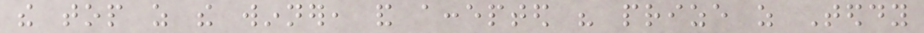the top as the winner, and accepted his prize as Teddy
